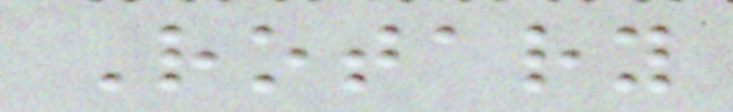Rotary
